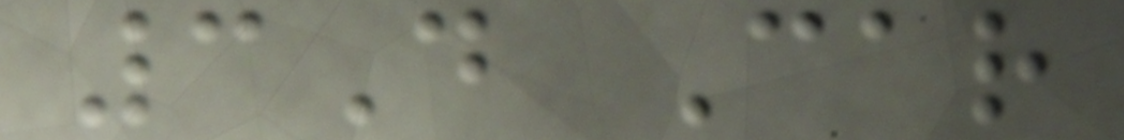3D Car
